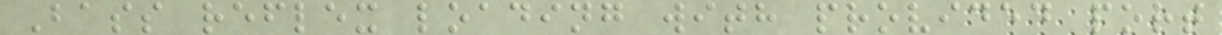Bass reflex loading with provided port
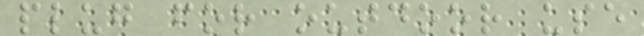plug for outdoor use
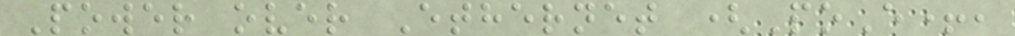Power over Ethernet (PoE+,
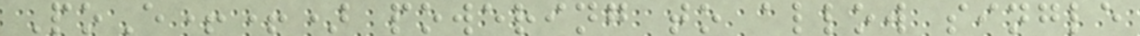PoE++) powering to allow single
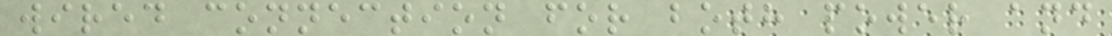wired connection for both power and
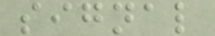signal
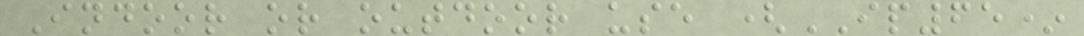Indoor or outdoor use (IP65*
